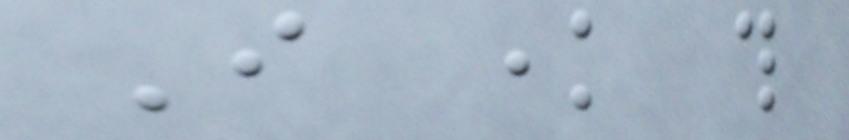I know this
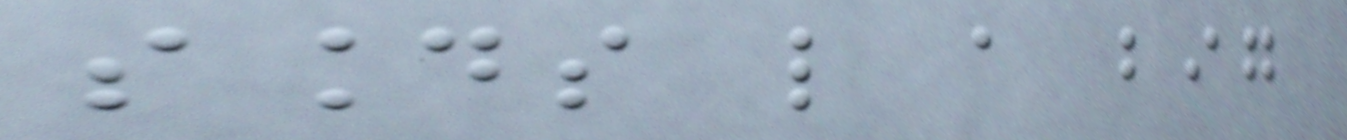sounds like a big
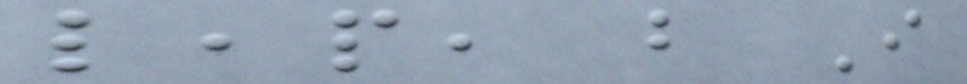leap, but I
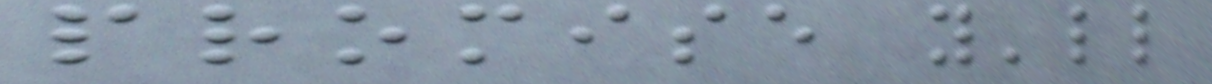promise you'll
